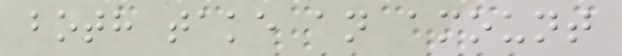both take an amount
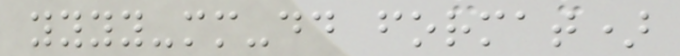yyyy-mm-dd format)
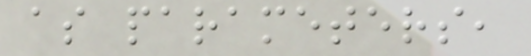as parameters,
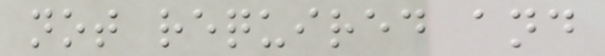not required and
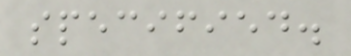specified.
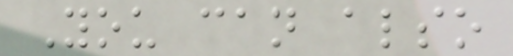You can also
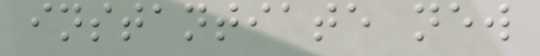instantiate new
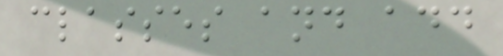classes and add
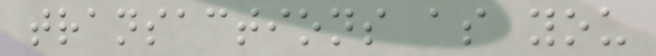transactions as you
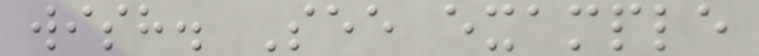wish. See example
